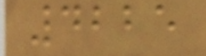4225
